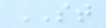ST
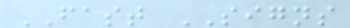FAST SIGNS
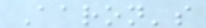Aaron's
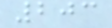203
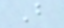B
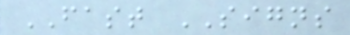FAST SIGNS
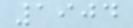1904
